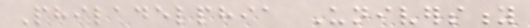Philadelphia University
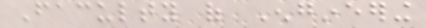Faculty of Engineering
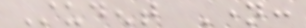Student Name:
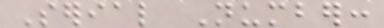Serial Number:
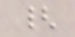{
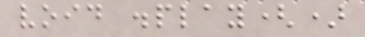void display()
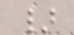}
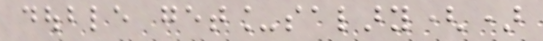double get_salary()
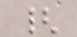{
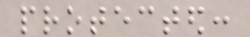protected:
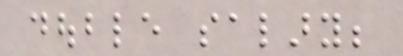double salary;
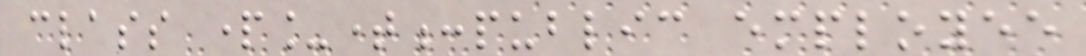class part_time:public employee
